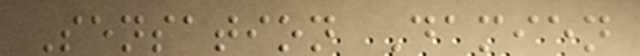Sensation Damien
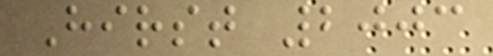Hirst 2003
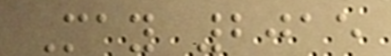May 2015
